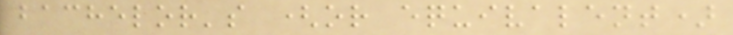bachelor's (or equivalent)
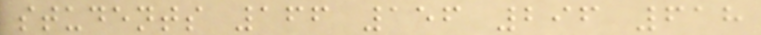students 166 156 296 618
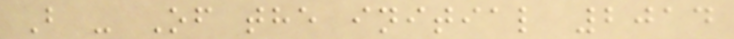B - Of the initial 2014
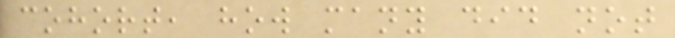cohort, how many did not
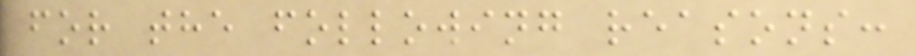for the following reasons:
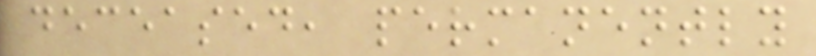deceased, permanently
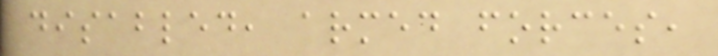disabled, armed forces,
